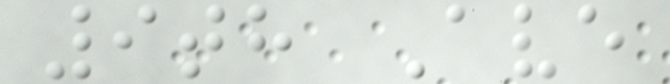9th Ave
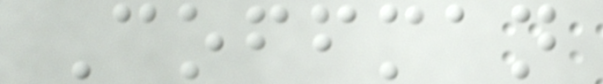Coffman
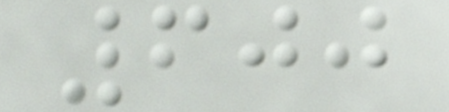600
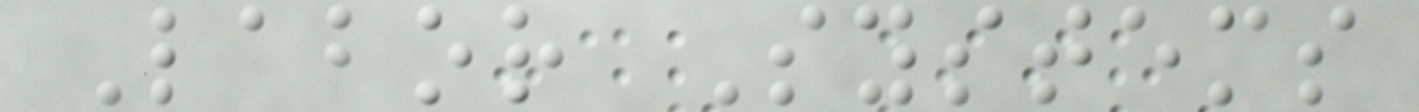Labor Systems
